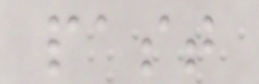past
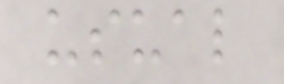usual
